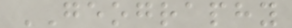GEOGRAPHY
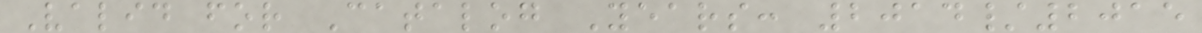Valid for Catalog Years: 2014/2015
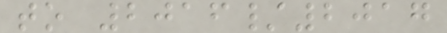to 2016/2017
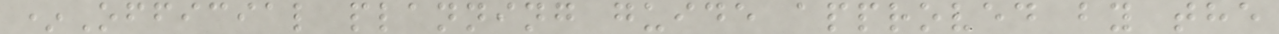*Official planning guide approved by the
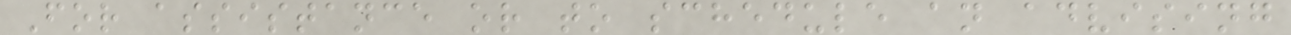For assistance or to schedule an advising
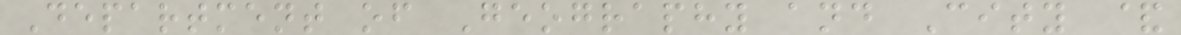Department of Geography and City &
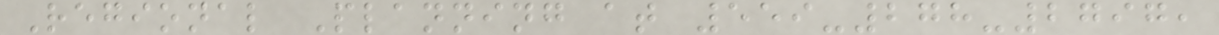Regional Planning at 559-278-2797,
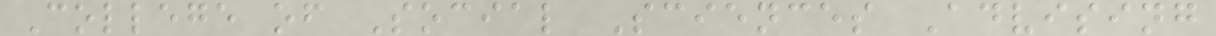College of Social Sciences Advising
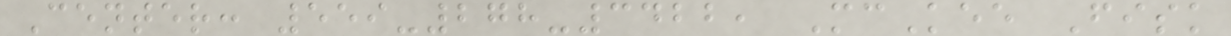Center: 559-278-3422, McKee Fisk
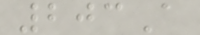203A
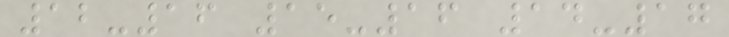12-16 15-16 14-17
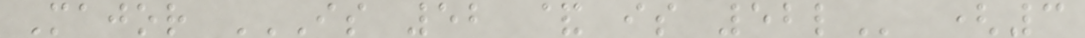Major IS 52 & IS 52L (3
